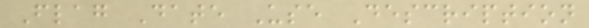Flag Date Use Description
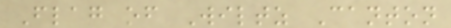Flag of Wiltz Canton
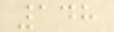148
